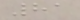81
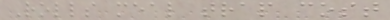Rolls meal trap cost
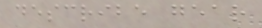describe gear
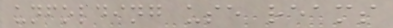unfolding use reams
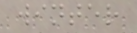winter
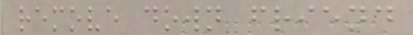remove down friend
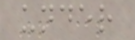under
